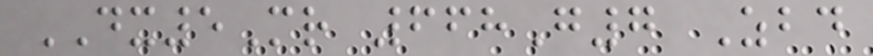DX5Mr 668G7 Zbd
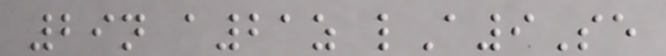29n a21z lA9Se
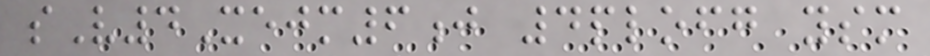sV4Xejm6j 4plofg ysm
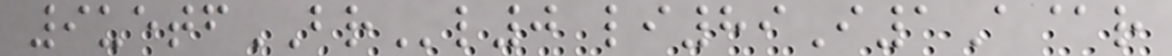9uetfBRl0 li89I1A@r
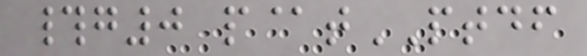#g0 p@tPTDF
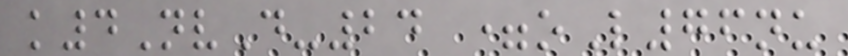k4NvD-24 =oL76nu
